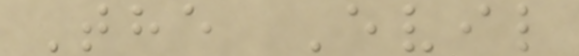The Evil
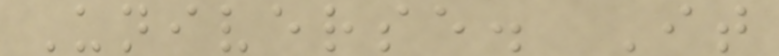Universe. It
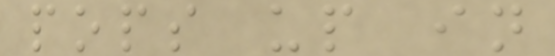pops up in
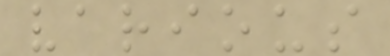various
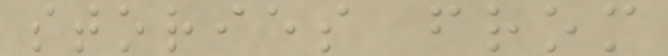stories from
